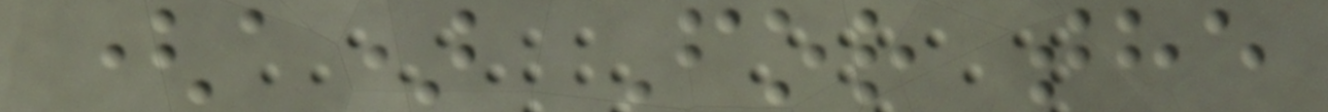(a) For the
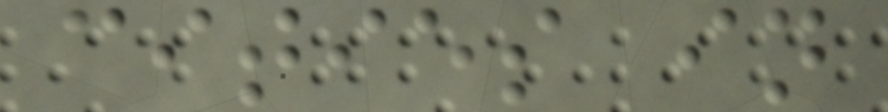cities in
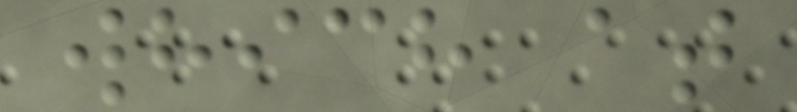which at
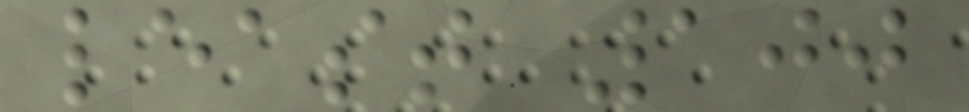least 100
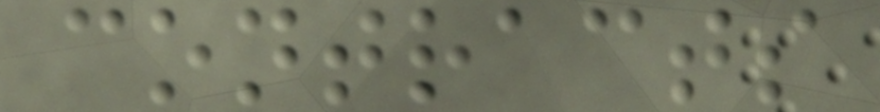contracts
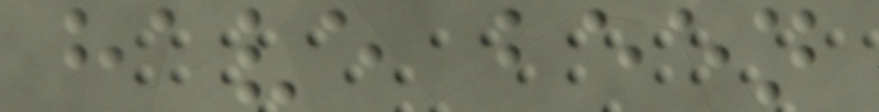have been
